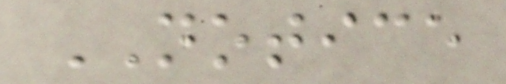NOTICE
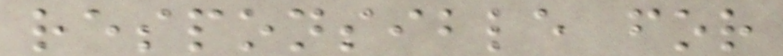responsible for
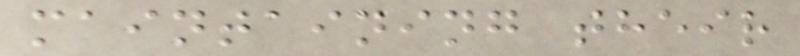maintaining their
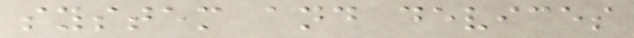system and devices
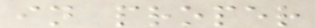in proper
